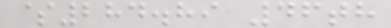$284.89 46th
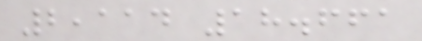2,114 18.661
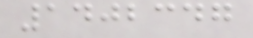1402347
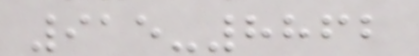915-8862
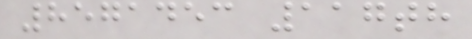8571453 117th
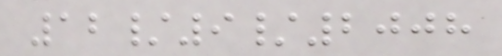12/9/2008
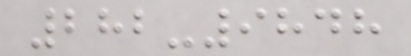282-9848
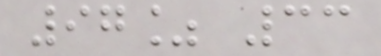97% 33
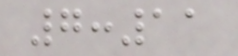7:11
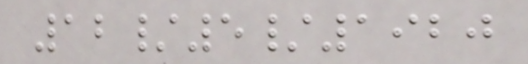12/5/1920
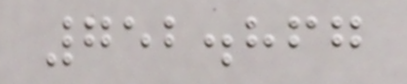752.867
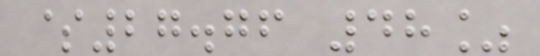$27.76 48%
